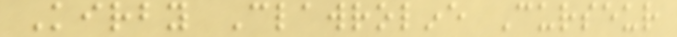Kirby Clawroline Curseur
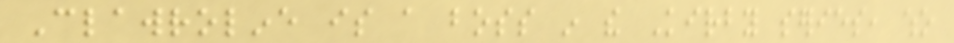Clawroline is a boss in the Kirby series, who
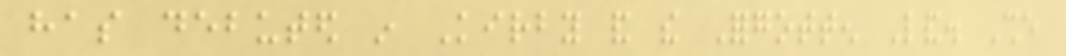has debuted in Kirby and the Forgotten Land. She
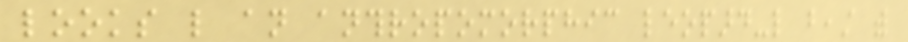looks like an anthropomorphic leopard-like beast with
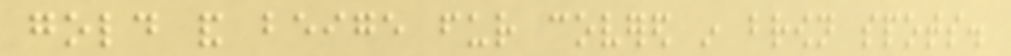gold and beige fur covered in brown spots.
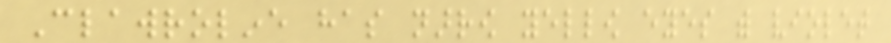Clawroline has narrow yellow eyes with violet
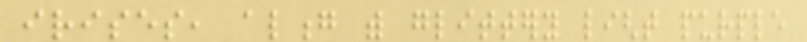irises, along with glittery light purple
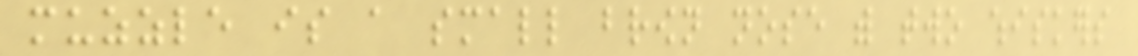muzzle is a small brown nose with two whiskers
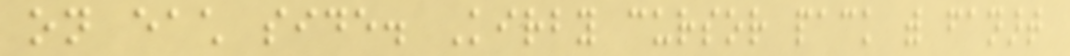on each side. Kirby cursor pack with fanart
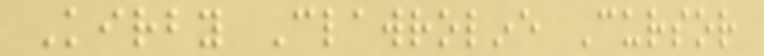Kirby Clawroline Cursor
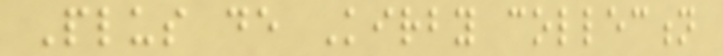Plus de Kirby collection
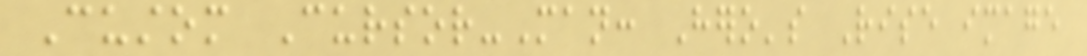Custom Cursor-Man: Hero's Rise image
